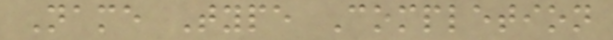Name Type Completion
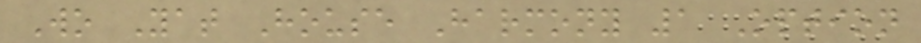Wo Yat House Harmony 1 Option
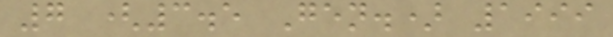7 (3.5 Gen.) 1999
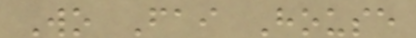Wo Fai House
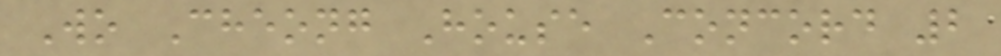Wo Cheong House Concord 2
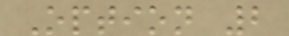Option 2
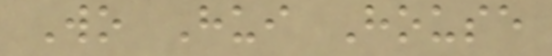Wo Hui House
